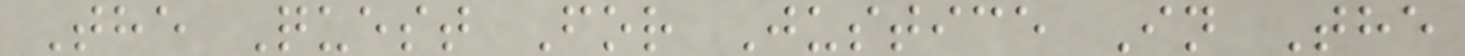The Quest For Justice In The
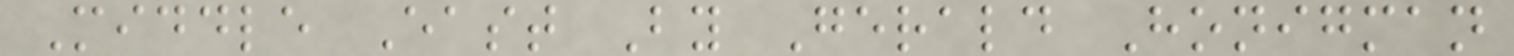Middle East By Gerald Honigman
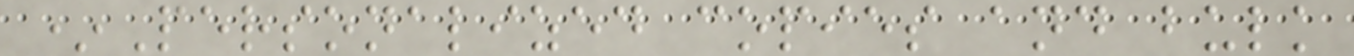*Personalized copies and bulk
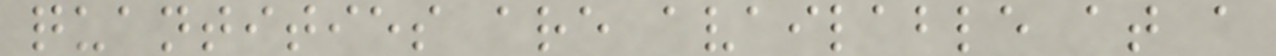quantities are available at a
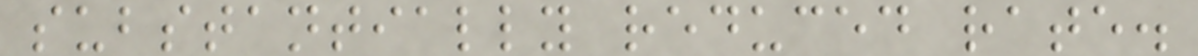substantially reduced rate.
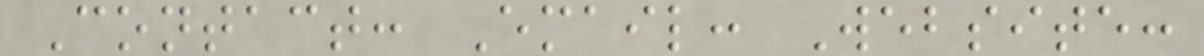Contact: Email: Website:
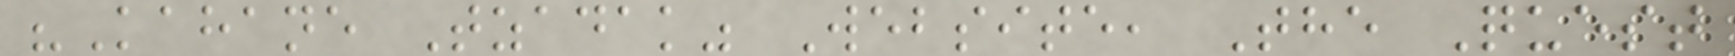"Kahane Tzadak" Website, The Quest
